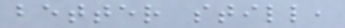better still,
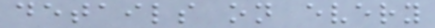details on every
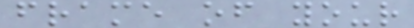frame of your
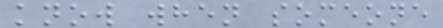know when someone
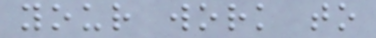your work to
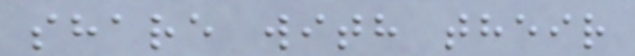share with their
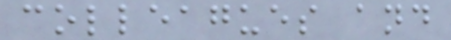colleagues and
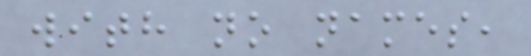with no names,
